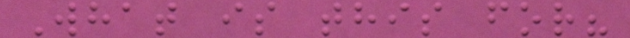What is this for?
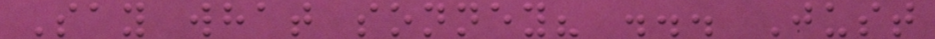Say what sonney? ... Just
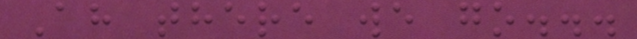Ah there we go...
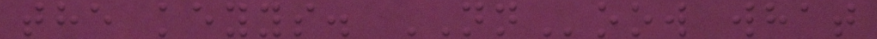the keyys. NNoow what
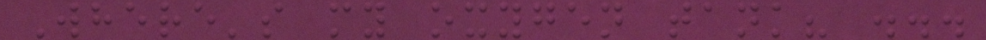Where's my oxygen tank? ...
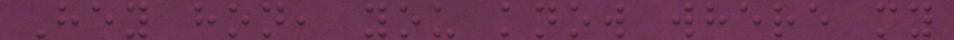Hey hon, you know where my
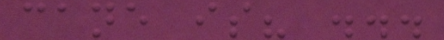cane is? ...
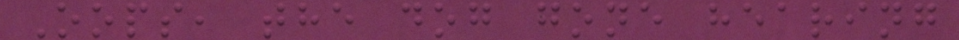Oops, the dog gone hearing
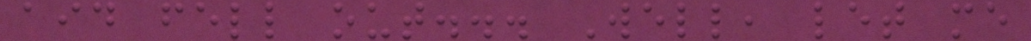aid fell out... Well, let me
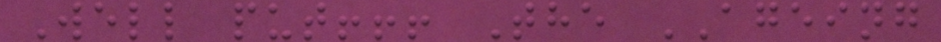Well put!!! The AGEING
